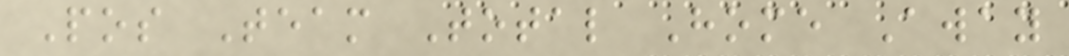Pos Team Total Home Away
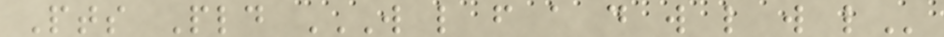Pts Pld W L F A D W L W L
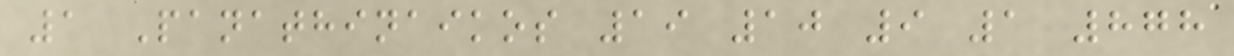1 Panathinaikos 19 10 9 1 878
